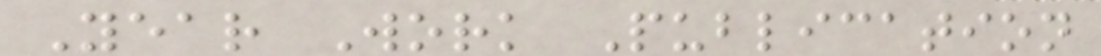Year Work Publication
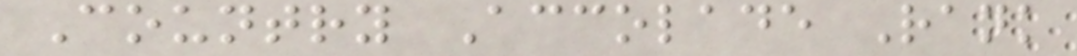Country Accolade Rank
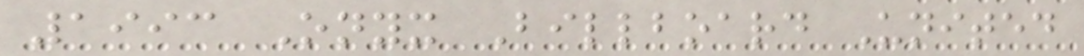1993 Onyx Billboard United
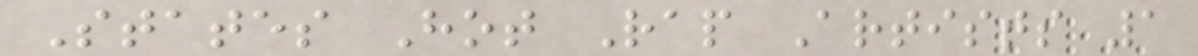States Hot Rap Artists 1
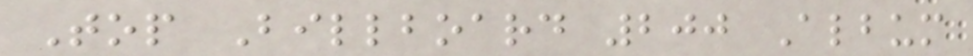Top Billboard 200 Album
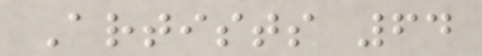Artists 64
